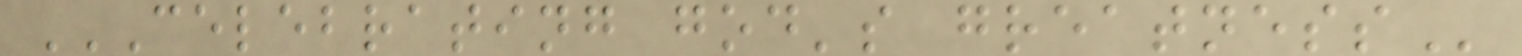CELEBRATING GOD'S GREATNESS
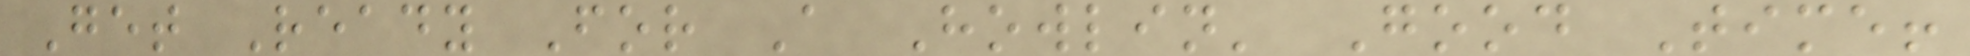Get Ready For A Howlin' Good Time!
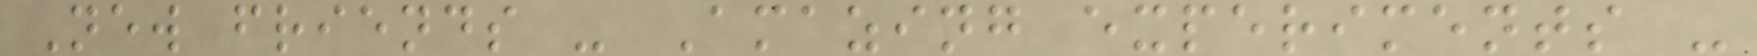New friends - Amazing experiments -
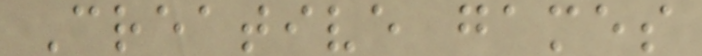Creative games
